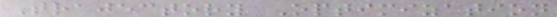Trajectory Optimization
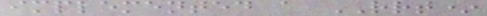implemented a RRT*
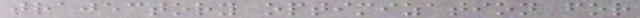trajectory optimization for
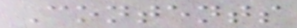Contents
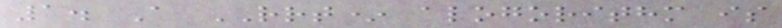1. A RRT* alogorithm is
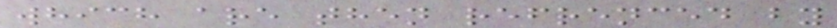which are then refrenced by
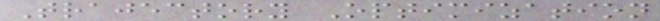Trajectory Optimization
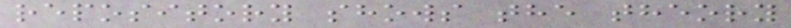repository shows the theory
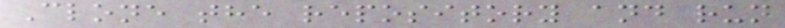Clone the repository and run
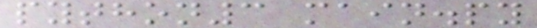python3 main.py
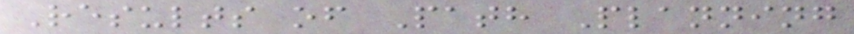Results of Path Planning
